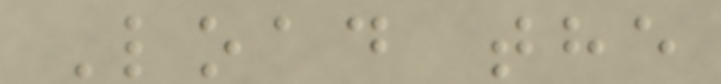Load the
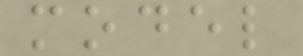model
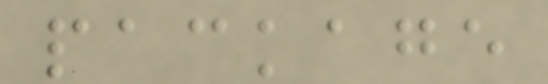package
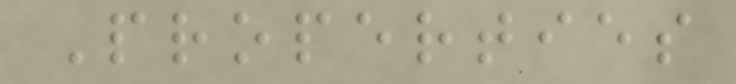Properties
